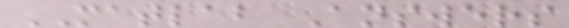MATLAB Answers
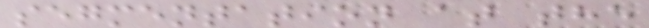segmentation at the
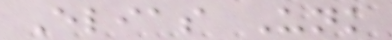Elias Unk
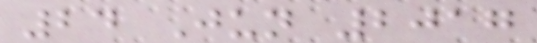24 Jun 2017
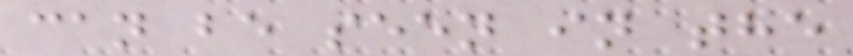can be seen in the
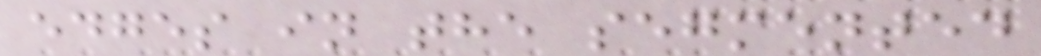edges in the segmented
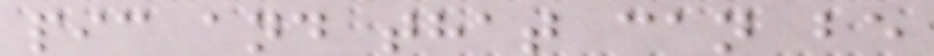pic and that can be
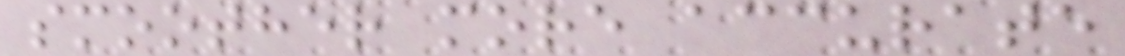smoother more accurate
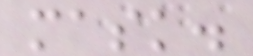mask.
